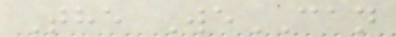The WeCAN
